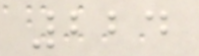224
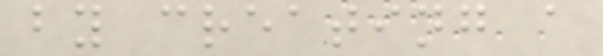by creating a
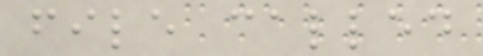file called
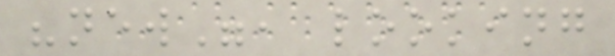"new", looking
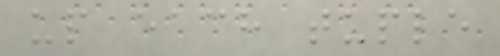up each tuple
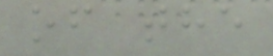of the
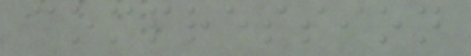compression
